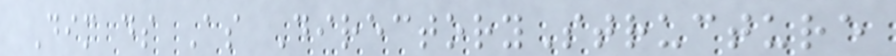Dim ds As DirectoryStructure
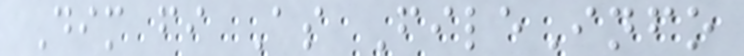Dim fi As FileInfo
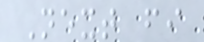Next fi
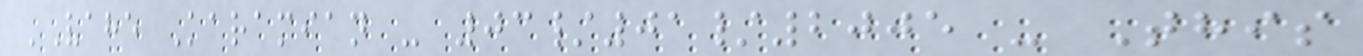'Vahe Karamian - 03/01/2005 - This
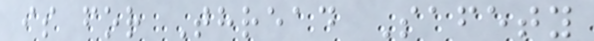is for Thread Safety
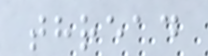thread
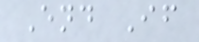End If
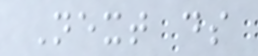Next ds
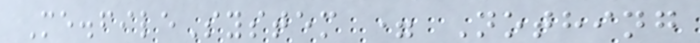Me.fileSystem = Nothing
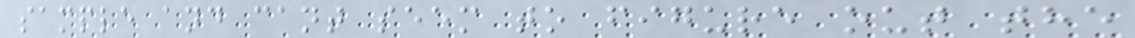sample and cant seem to figure out the
